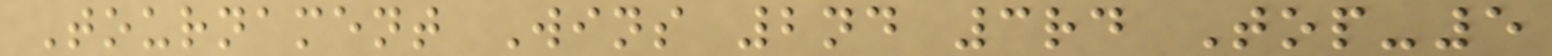Tournament Wins 2nd 3rd Top-5
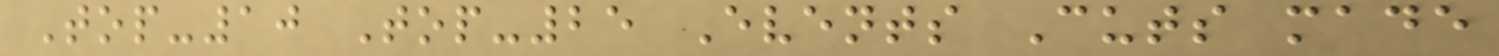Top-10 Top-25 Events Cuts made
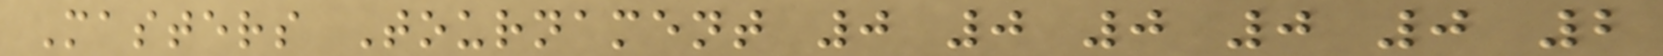Masters Tournament 0 0 0 0 0 2
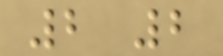2 2
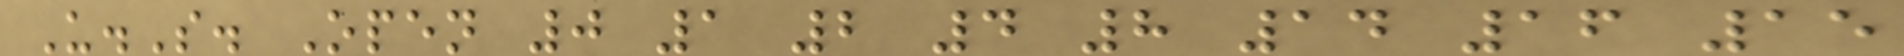U.S. Open 0 1 2 4 8 14 16 15
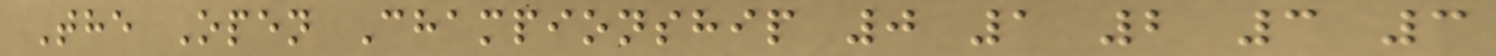The Open Championship 0 1 2 3 3
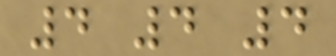4 4 4
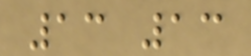13 13
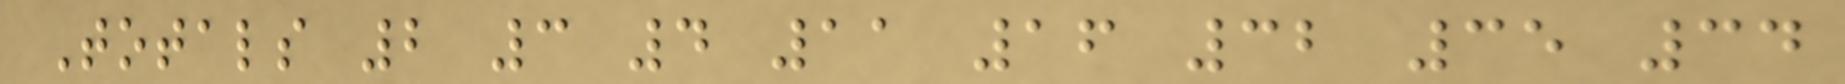Totals 2 3 4 11 16 32 35 34
